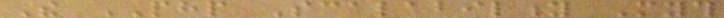The PHP Scalability Myth
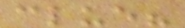clue?
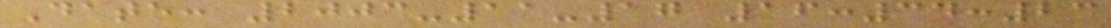Date: 2003-11-17 16:34:23
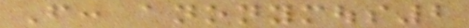From: anonymous2
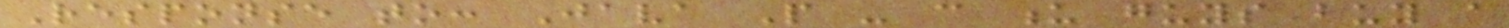Response to: Java People - can u guys buy a
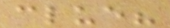clue?
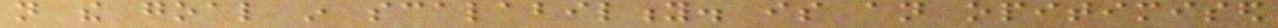not the goal in scalability. is an opitimised
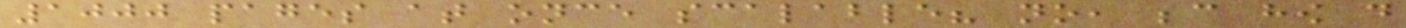1000 pages at once scalable? no, because how do
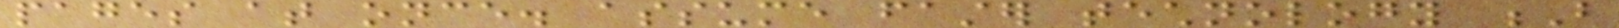pages at once. assume faster technology B
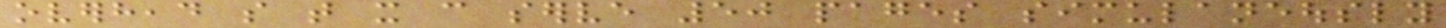overhead so that it can serve 50 pages simulaneously
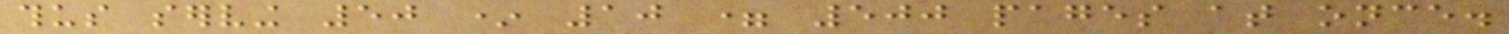thus serving 50 * 10 = 500 pages at once.
